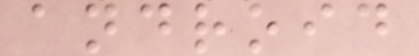android
